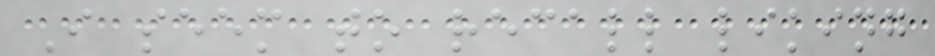I seem to recall liking
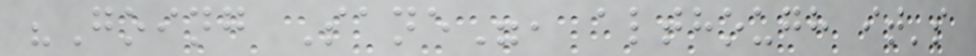"Going Sane", although it's
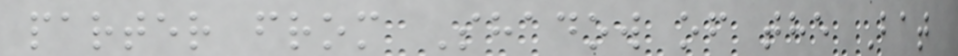parter from Shadow of the Bat
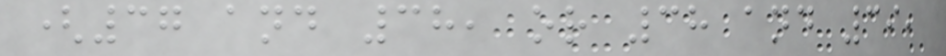(37 and 38, or 38 and 39,
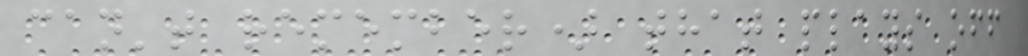can't remember) that plays off
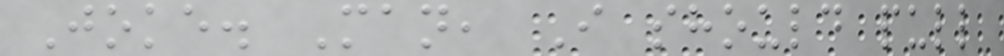Joke. Man, I should pull
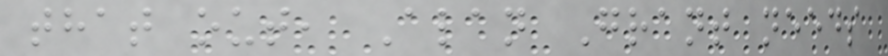that out, Alan Grant needs
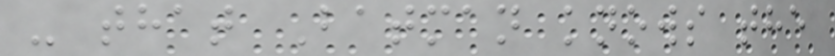- that Batman knows the
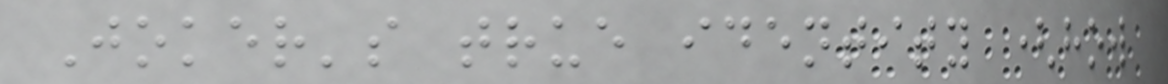Joker's true identity (how
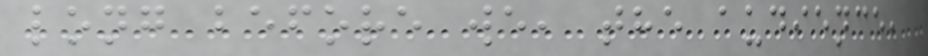long before we, the audience,
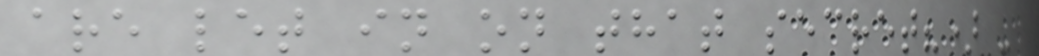are let in on that secret?) -
